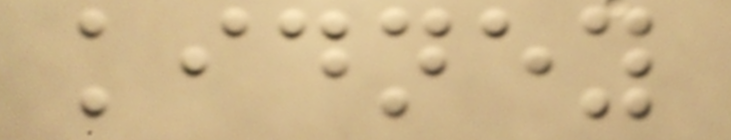kidney
